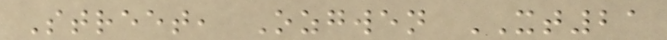Street, Ozgwen XT21
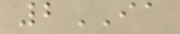2IA
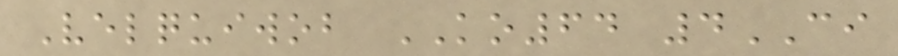Velquiwob KO64 4CI
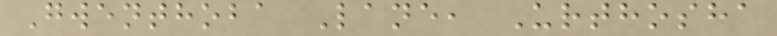Gwenthoba Lane, Urthosha
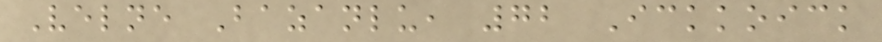Velne Bazanlu, 72 Ickkoick
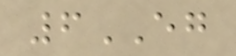6EG
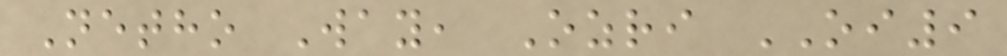Netho Way, Ozri OI9
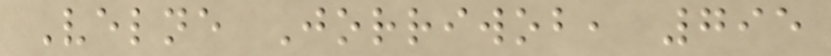Velne Jorriwob, 795
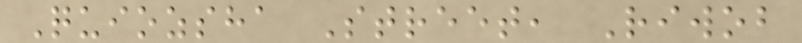Quiozsha Street, Riwob
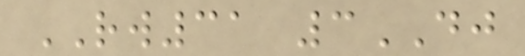RW31 3DJ
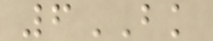6BK
